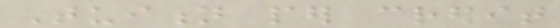Tuition per credit
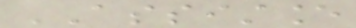ASSISTANCE
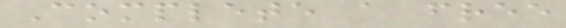Complete a free
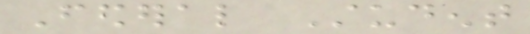Federal Student
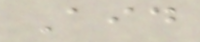Aid
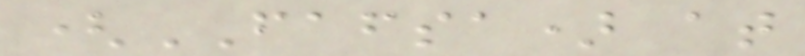(FAFSA) at
